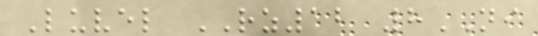Luvel RZ12 8NI
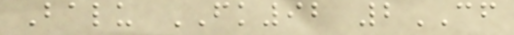Balu FK92 2CF
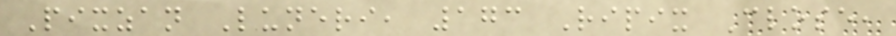Pixzan Luneri, 173 Ripix Close,
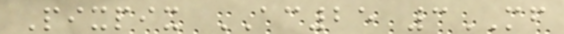Pixpix AC25 3MF
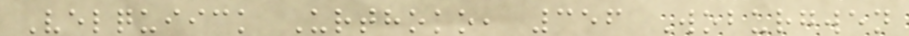Velquiick Urthoko, 356 Woburgwen
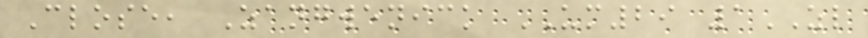Close, Zangwenick UM29 1ZL
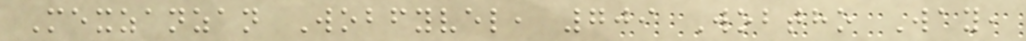Mexzanzan Wobfyvel, 709 Wobtho Way,
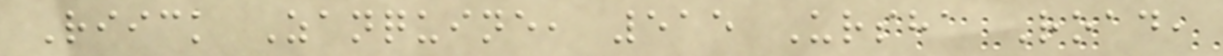Riick Zanquine, 515 Ursha Road,
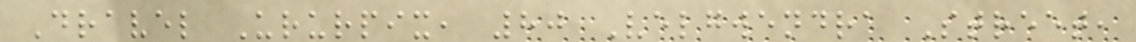Dravel Ururpix, 80 Velgwendra Street,
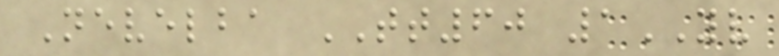Nevelba TT60 1YV
